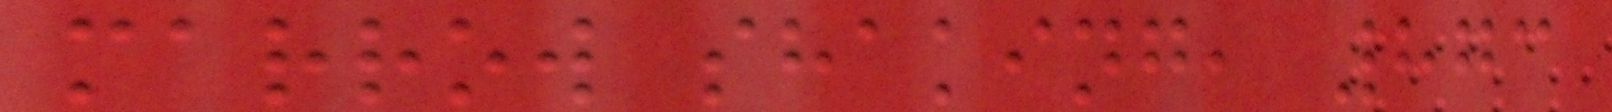marrow shaking, 873
